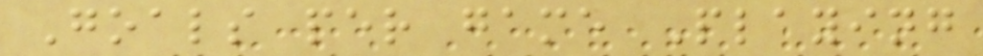Goals per game Playing
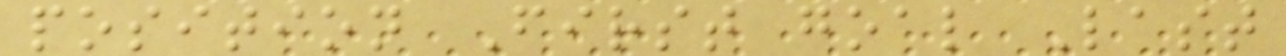position First goal Last
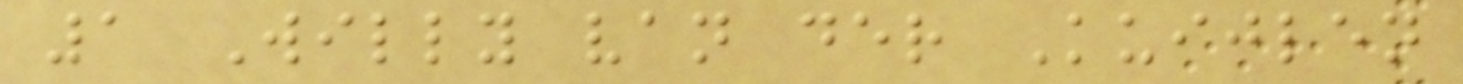1 Willy van der Kuijlen
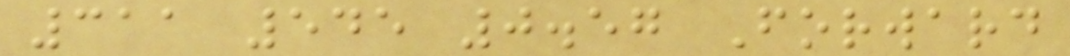311 545 0.57 Forward
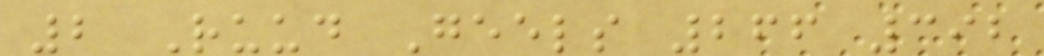2 Ruud Geels 266 392
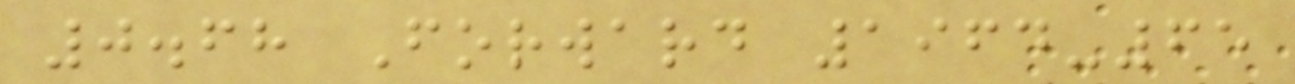0.68 Forward 1964-65
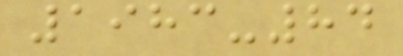1983-84
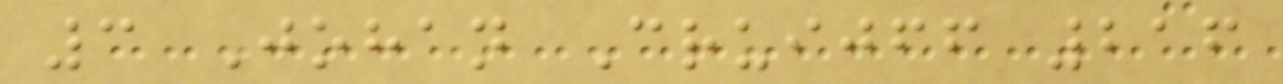3 Johan Cruijff 216
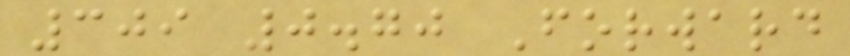309 0.70 Forward
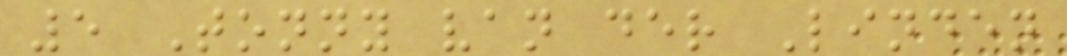5 Tonny van der Linden
